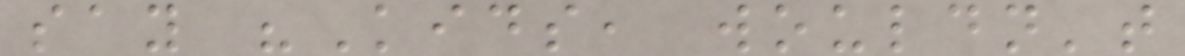say "Kids, wouldn't
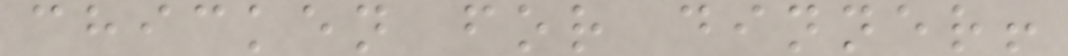chicken for dinner!
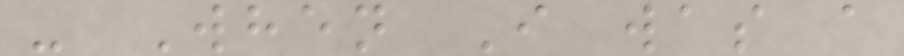- When I was a
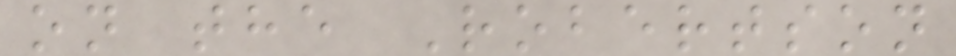on the Robertson
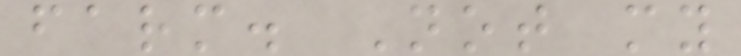farm. Not my
